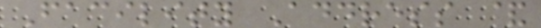Facility Address &
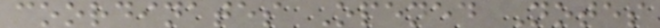coordinates Opened Notes
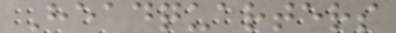Headquarters
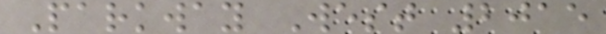Parkway West 2015
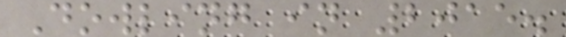Dowling in 2015.
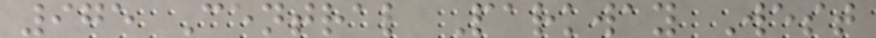975 Central Parkway West
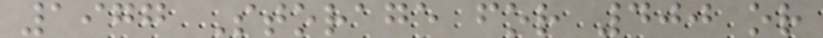1977 Storage for 400 or
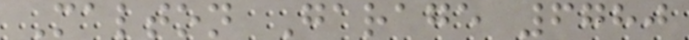Malton Garage 6780
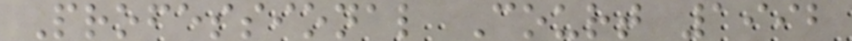Professional Court 1992
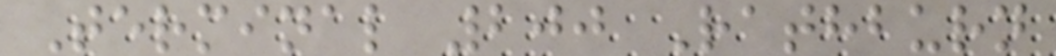Terminal 200 Rathburn
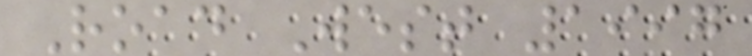Road West 1997
